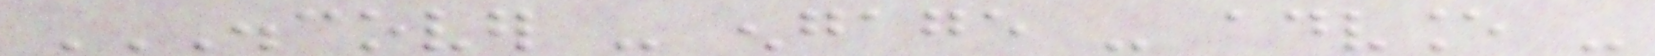DISCOVER - ENGAGE - ADVANCE -
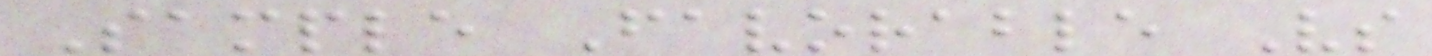Sample Favorable Vs
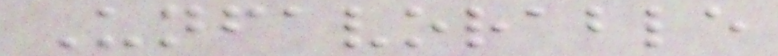Unfavorable
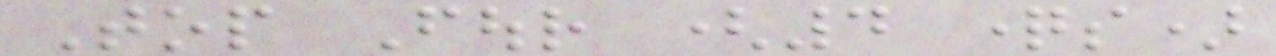Top Four (4 questions)
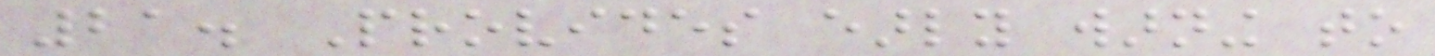21. Provides early warning to
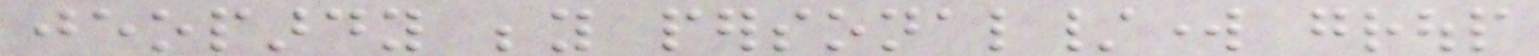jeopardy beyond personal/work group
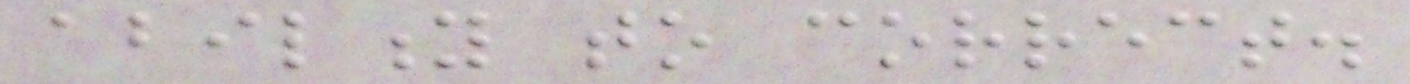ability to correct.
